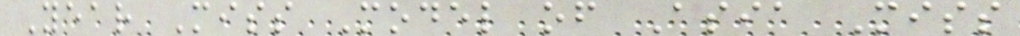Year Miss Model of Asia Miss
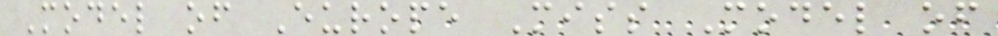Model of Europe Miss Model of
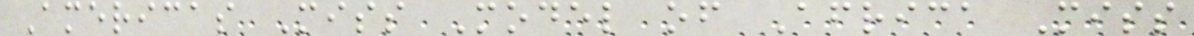Americas Miss Model of Africa Miss
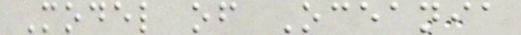Model of Oceania
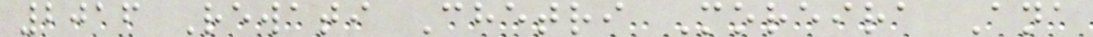2016 Rewati Chetri Moreira Ana
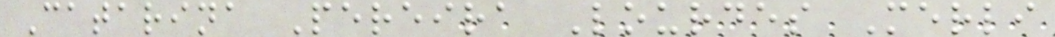Catarina Pereira Lourdes Merli
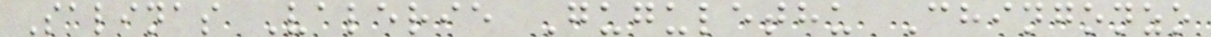Salinas Valerie Gugulethu Chingonzo
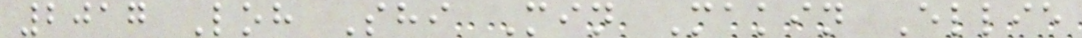2017 Loh Shi Min Makin Ellie
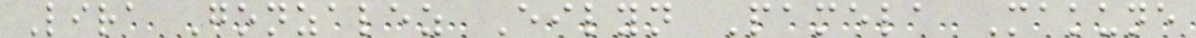Lira Gonzalez Eilyn Pamela Makune
